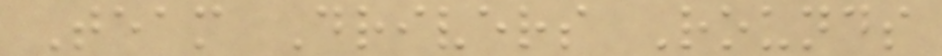Team Drivers Rounds
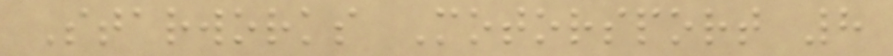Starworks Motorsport 8
